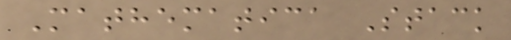Mathematica Stack
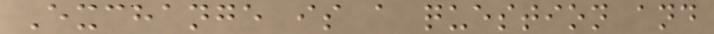Exchange is a question and
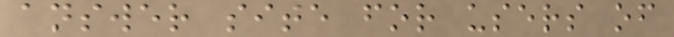answer site for users of
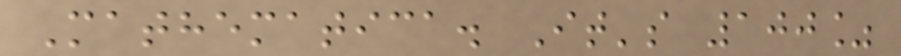Mathematica. It's 100%
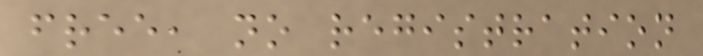free, no registration
